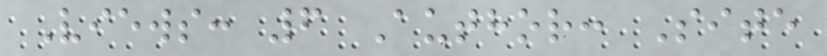Views: 6 Author: Site
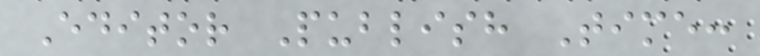Editor Publish Time:
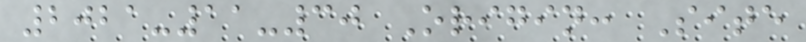2021-11-30 Origin: Site
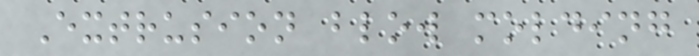Extrusion blow molding
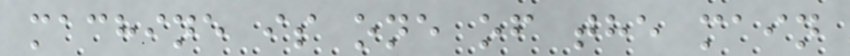machine is one of the main
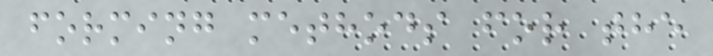forming methods for the
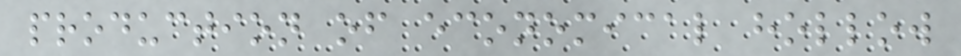production of economical hollow
